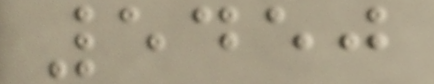5450
